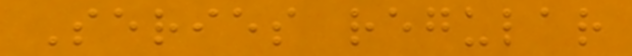Series regular
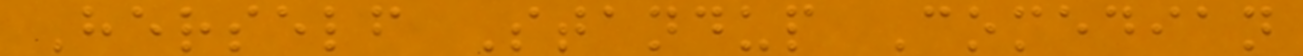Herself Standup Comedian
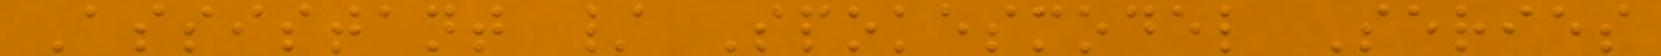Assistant / Spokesmodel Series
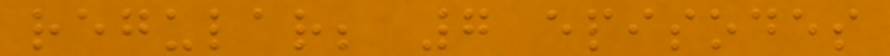regular; 7 episodes
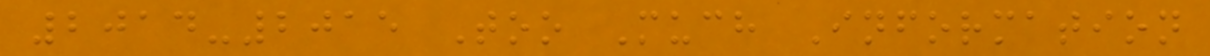2014-2015 Too Much Information
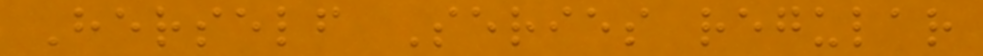Herself Series regular
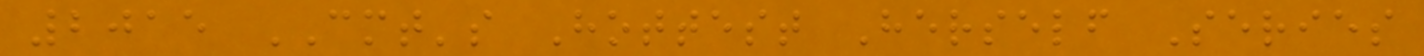2015 CMT's Hottest Herself Series
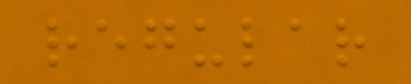regular
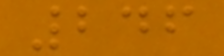246
